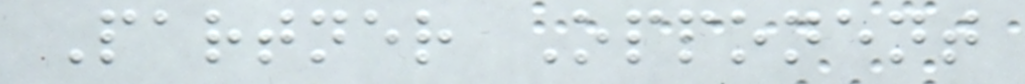Partner Opponent
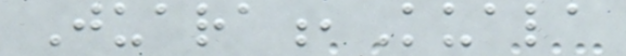Juara,Kuala
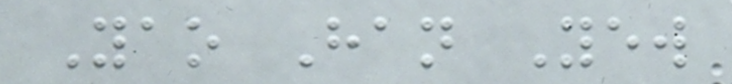Yao Han Yew
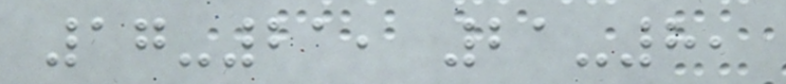17-21, 21-8,
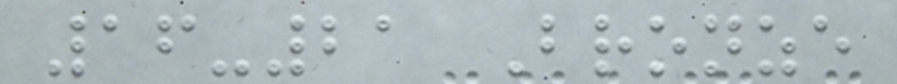16-21 Bronze
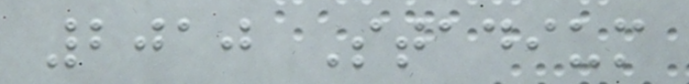2010 Stadium
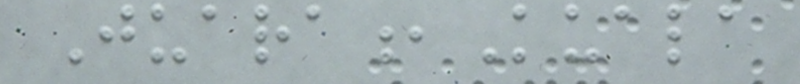Juara,Kuala
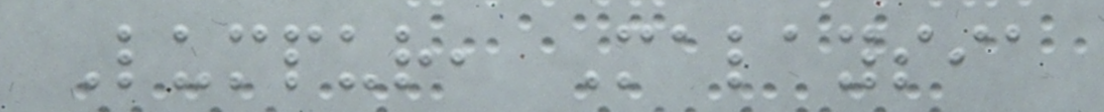Lumpur, Malaysia
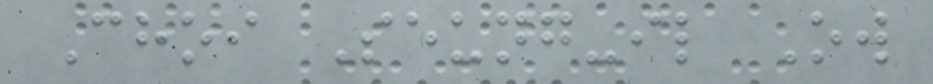Choi Seung-il Ow
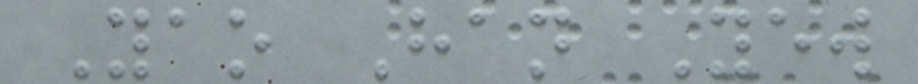Yao Han Yew
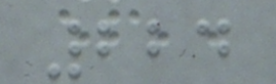224
